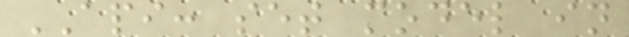API: set model in
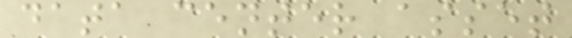data center asset
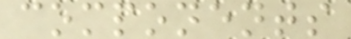components
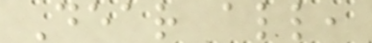Dear all,
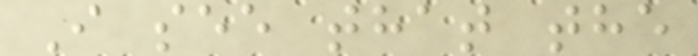I see that the
